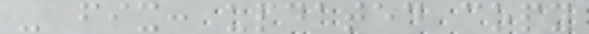- fix: updated copy
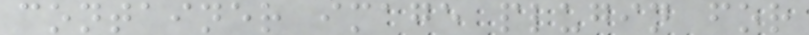container image plugin for
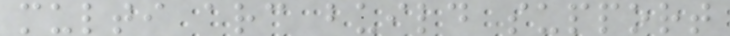multi arc build support
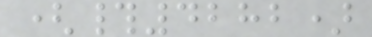(#4282)
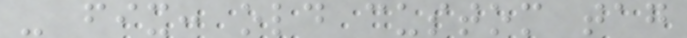- fix: old custom tag
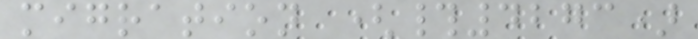migration (#4273)
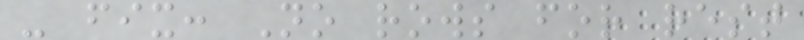- fix: No rows for rest
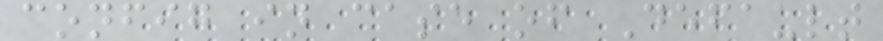config in case of Default
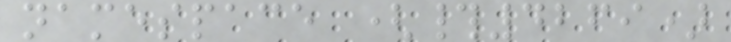namespace (#4269)
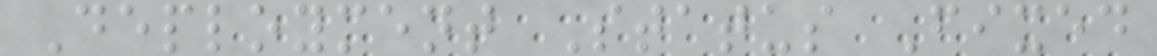Deployment Status Fixed
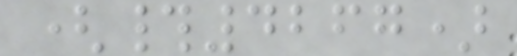(#4267)
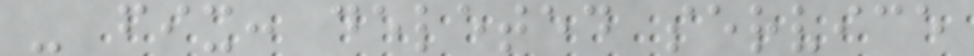- fix: deleted service
